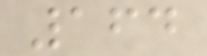164
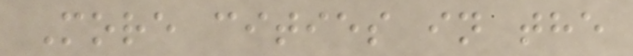More cities in the
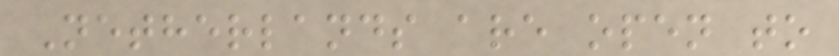Netherlands are open to
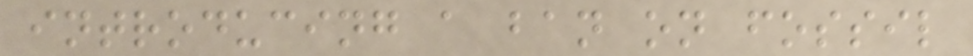introducing a ban on fossil
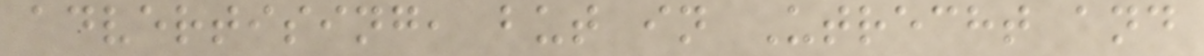advertising, but in Utrecht and
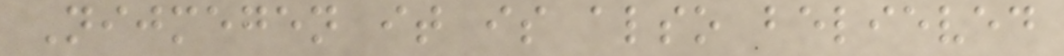Nijmegen it is also believed
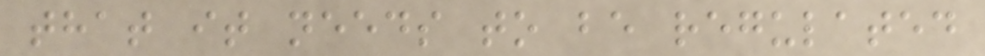that it needs to be regulated
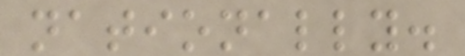nationally.
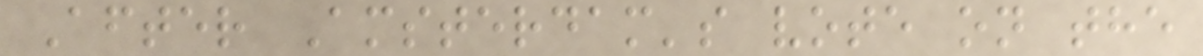After Amsterdam's vote on the
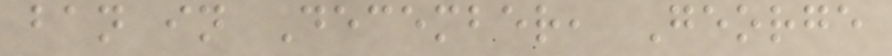ban in December, George
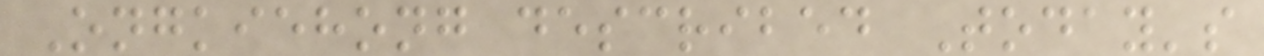Ongkiehong described Today's
